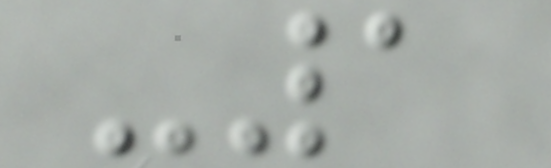-1
